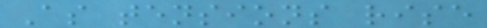As tensions rise
